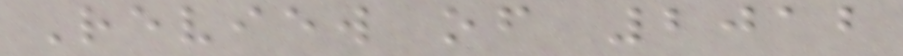Review of 2012
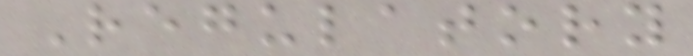Regulatory
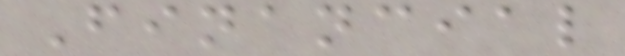Financial
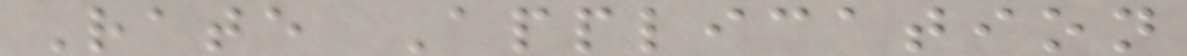Rate Application
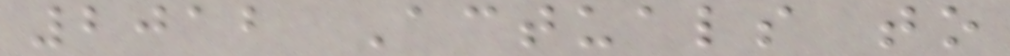2012 Actuals to
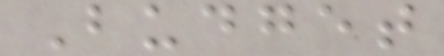Budget
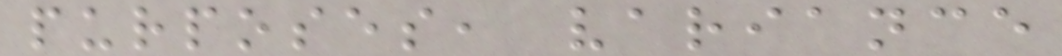purposes, variance
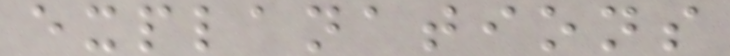explanations
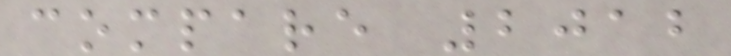compare 2012
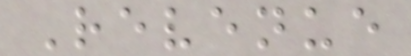Revenue
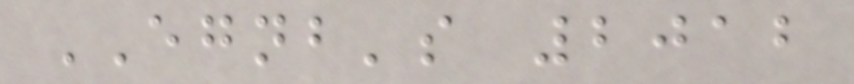EGNB's 2012
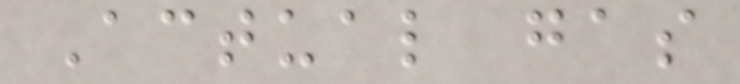Actual gas
